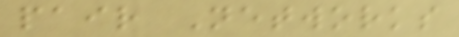pair Networks
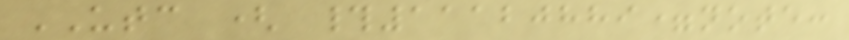UTC ( #11120889=note:
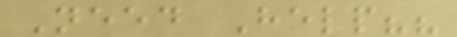Need Help??
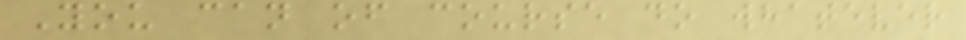You can of course do whatever
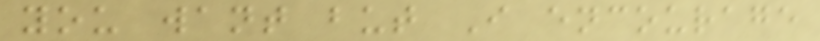you want but I encourage
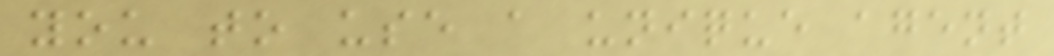you to use a unique agent
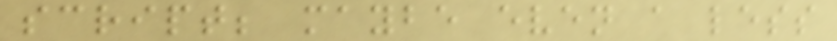script; maybe even a less
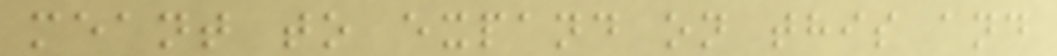meant to expand on this and
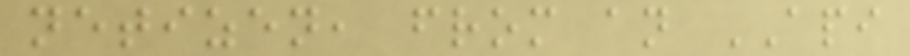netizen, from an API
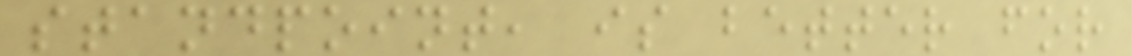standpoint, is better for
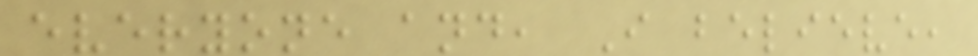everyone and, I believe,
